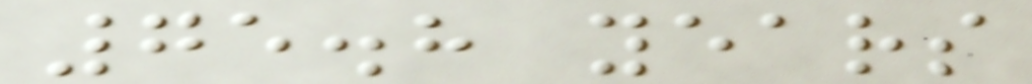75.8 years
